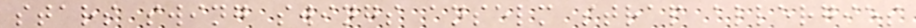stars swing swings anselm strap allergies
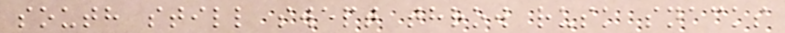south still swept throw rusk snacks
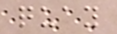quay
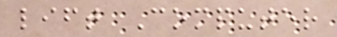lift Computer
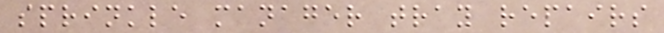sprinkle manager tray repairs
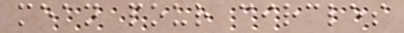mean pour circles
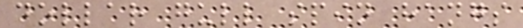dollar gull spin hangs
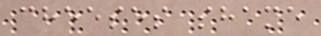cheeses shame
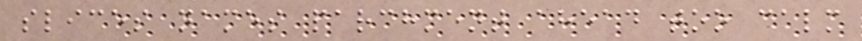slices names parchment ahead too calm
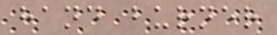hand burner
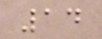14
